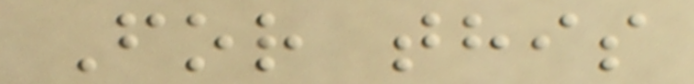For this
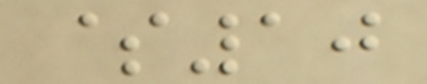$10
